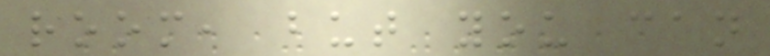room, but you can
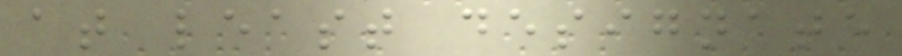at least designate
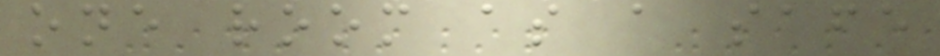one room as a safe
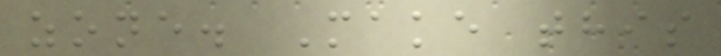zone. Make this
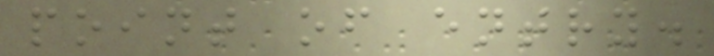point of entry.
